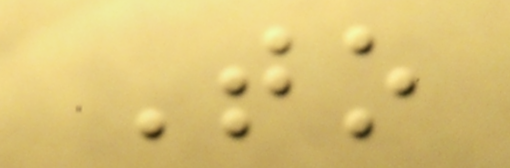To
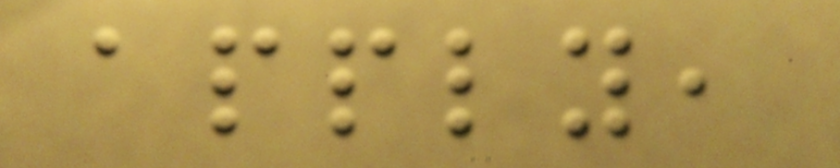apply,
